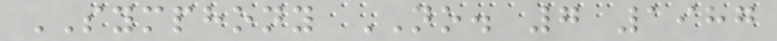SYMPHONY NO. 7 1987
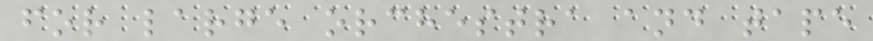for large orchestra and tape
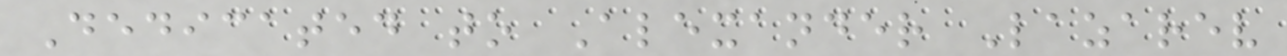Dedicated to Alexander Lazarev
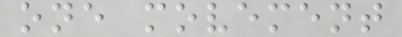one movement
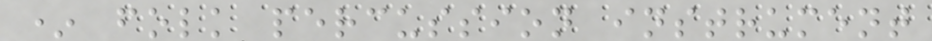* folk percussion instrument
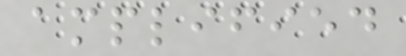amplified
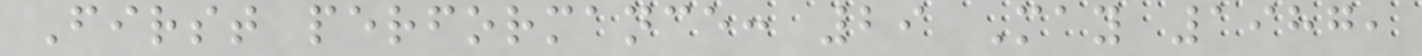First performance: 29 May 1987,
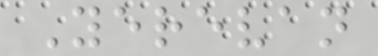Yerevan
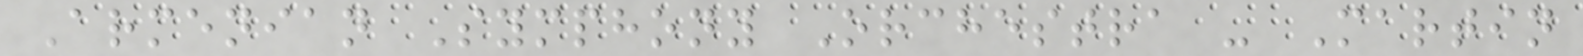Armenian Symphony Orchestra - Martin
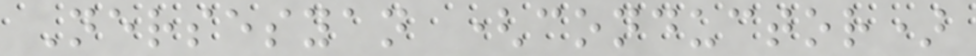Nersesyan (conductor)
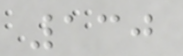130
